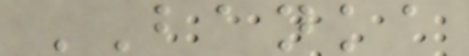BANKA
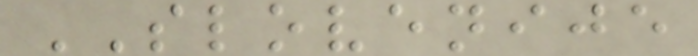SLOVENIJE
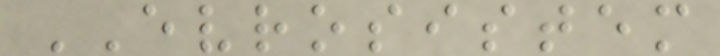EVROSISTEM
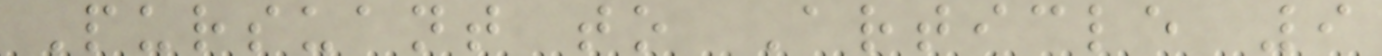Pursuant to Article 9
